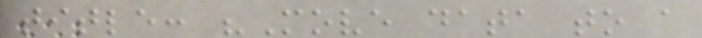title: "Move data to a
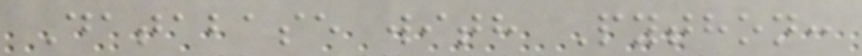Database with Python:
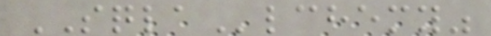SQLAlchemy"
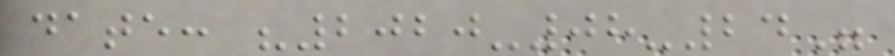date: "2020-08-24"
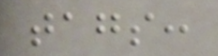tags:
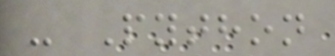- Python
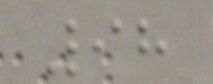98
